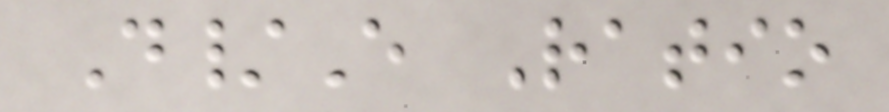D/E Ratio
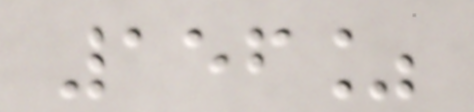156%
